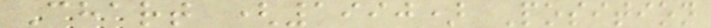Chart (1990) Position
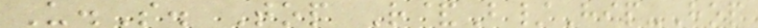U.S. Top R&B/Hip-Hop
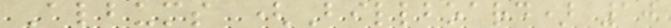Albums (Billboard) 10
